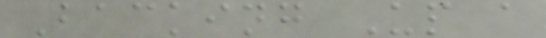Backing Up a
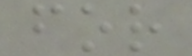for
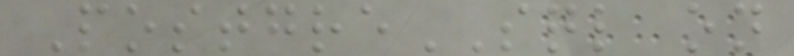PostgreSQL on
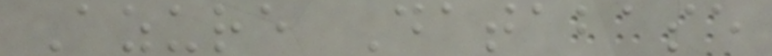Azure Database
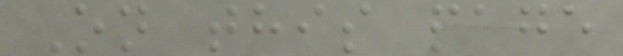On this page
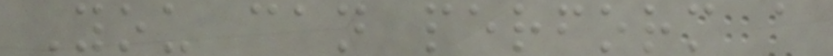You can perform a
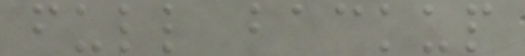full backup
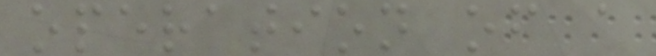operation of a
